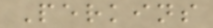Perkins
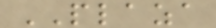PLAZA
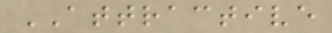ATTRACTIVE
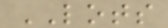LOTS
